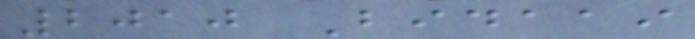2010 Bidaai
